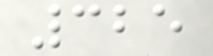325
